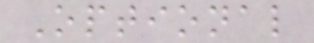Optional
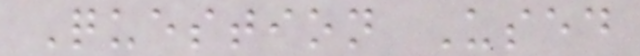Question Used
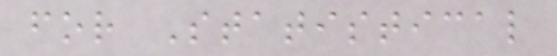for Statistical
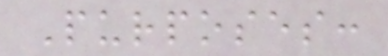Purposes:
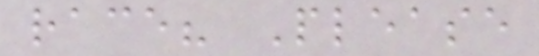race? Please
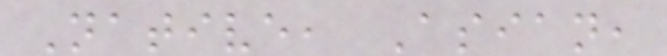Native, Asian,
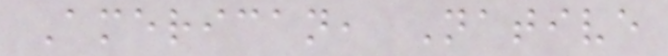American, Native
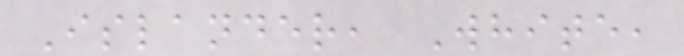Islander, White,
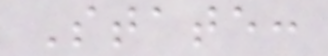State:
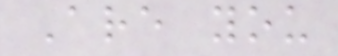Are you
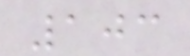103
